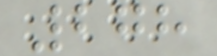278
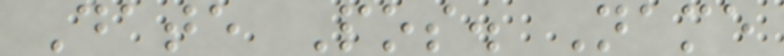Date Pos. Name
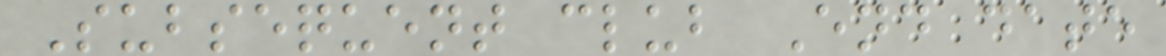Subsequent club End date
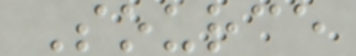Source
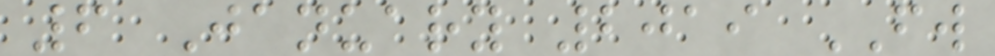6 January 2019 FW
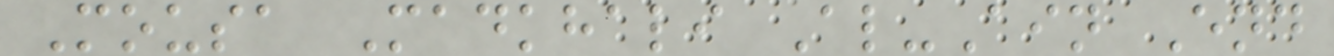Mousa Madkhali Al-Ain End
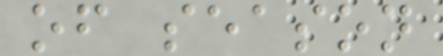of season
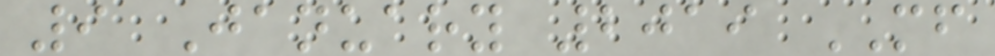9 January 2019 MF
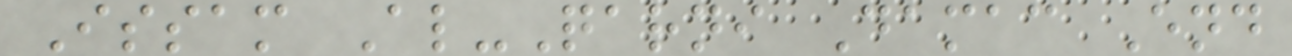Issam Al-Qarni Damac End
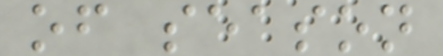of season
